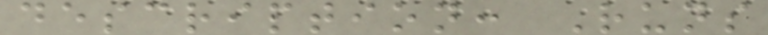description: Runs
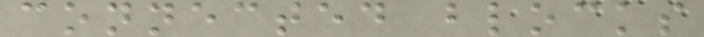connected blocks
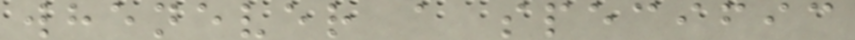whenever a specific
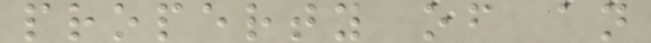property of an
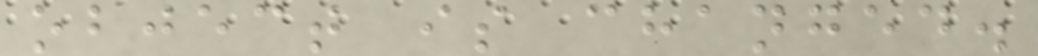object is changed.
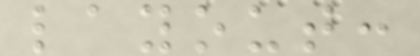layout:
